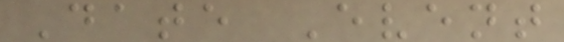Date Event
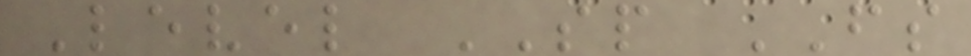Level SP FS
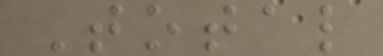Total
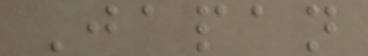Japan
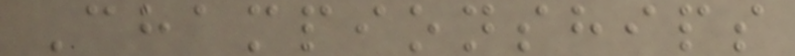Championships
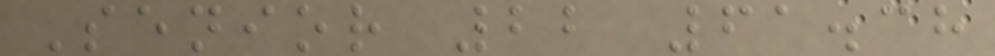Senior 22 61.38
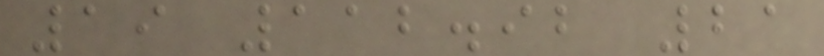19 112.92 21
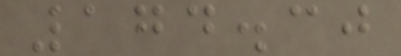174.30
